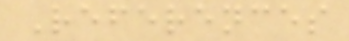References
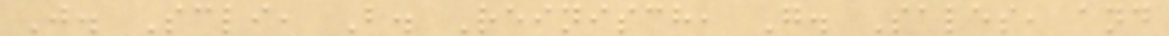J. Scli, B. Reinisch, G. Sales, and
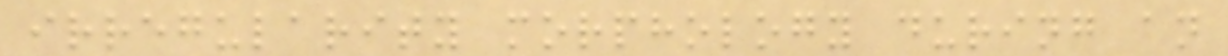irregularity morphology during an
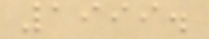1999.
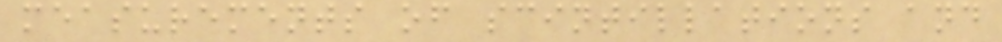measurements of scintillations and
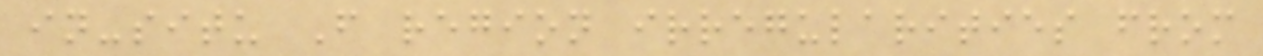in-situ F region irregularities from
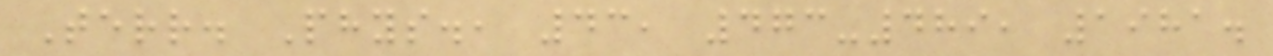Terr. Phys., 43, 473-489, 1981.
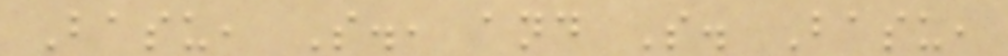Basu, S., and S. Basu,
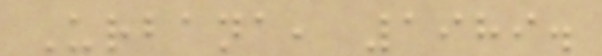Urbana, 1989.
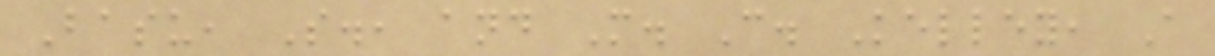Basu, S., and M. C. Kelley, A
